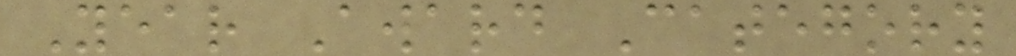Year Award Category
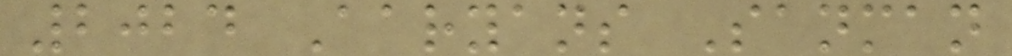2024 Aaryans Sanman
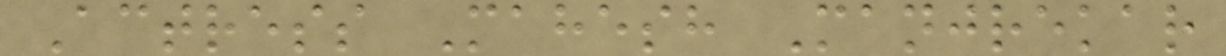Actress Mahesh Manjrekar
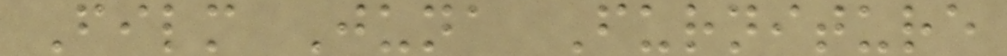Film Juna Furniture
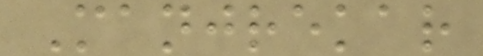Manjrekar
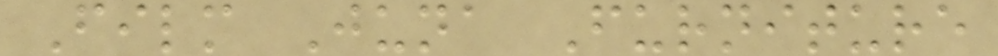Film Juna Furniture
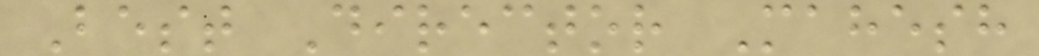Best Director Mahesh
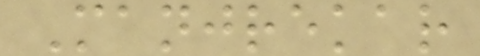Manjrekar
